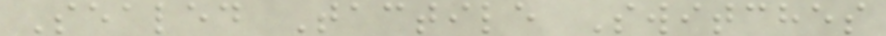Sealed Tactile Switches
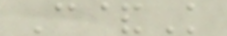C&K
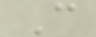C
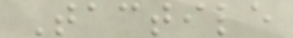Tactile
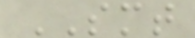SMT
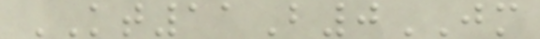KT11B0JM
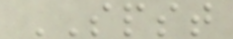SPST
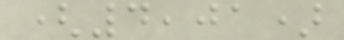(4,01)
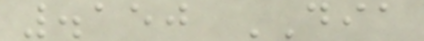.150 DIA
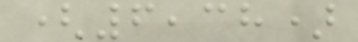(6,38)
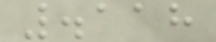.118
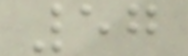57
